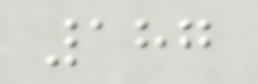187
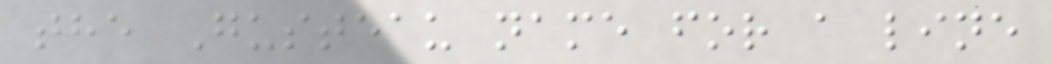the Gusteau name for a line
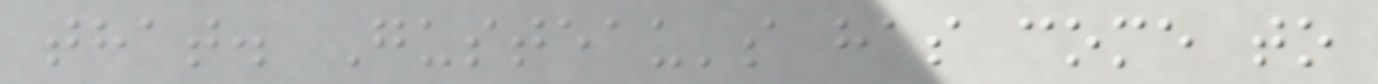that. Gusteau's has come to
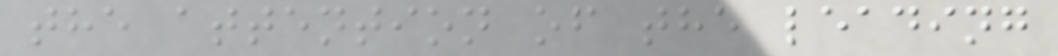the attention of the leading
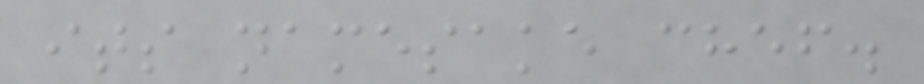its namesake chef.
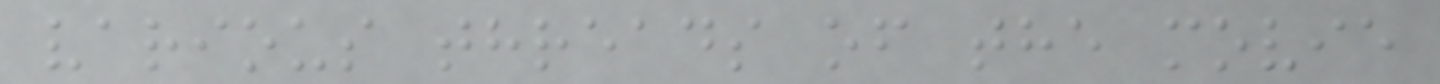various threads of the movie
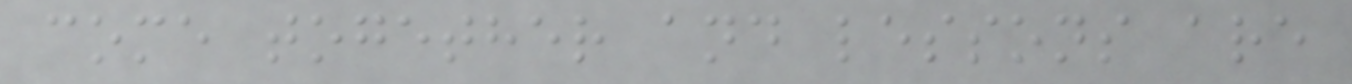come together and lessons are
